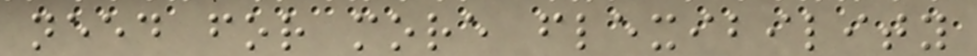need for more flexibility
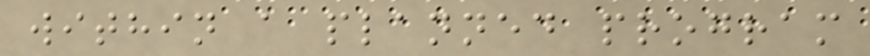within a planned program
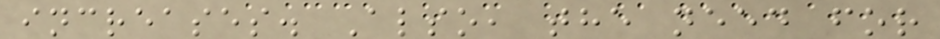increases. Also, the need for
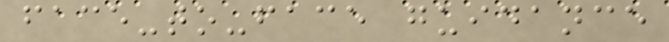face-to-face guidance
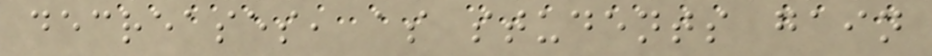decreases, as students gain
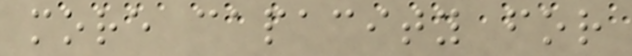more capacity for
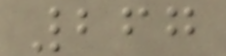267
